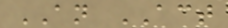AN ACT
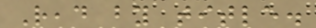Read by title.
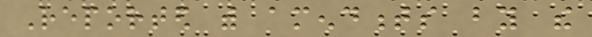Reported with amendments by the
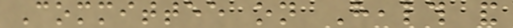Committee on Health and
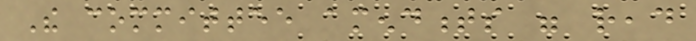The committee amendments were read
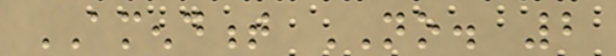AMENDMENT NO. 2
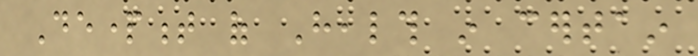Department of Health in certain
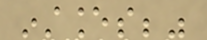instances;"
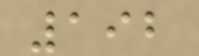192
